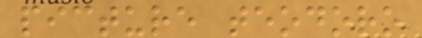picture teodoro
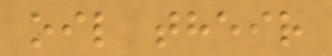oil their
